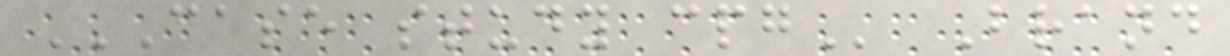CASE STUDY CPG Brand
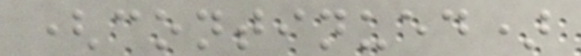(continued)
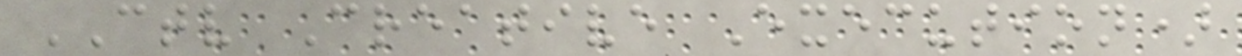CTV Creative Execution)
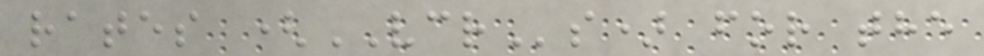rates (VCRs) for the
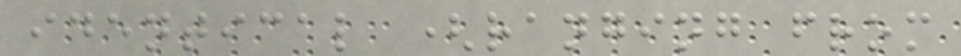identical (ranging from
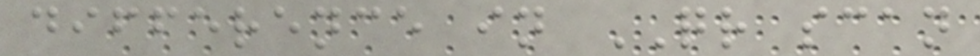difference in QR scan
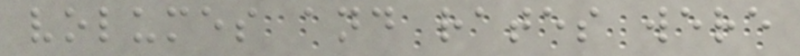volumes and rates were
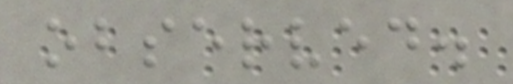observed.
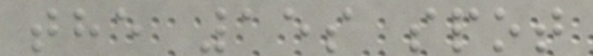the 15s spot
